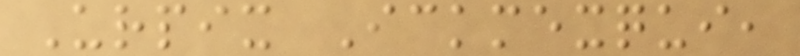Urpix Ickmexqui,
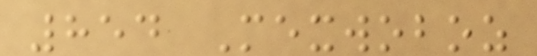854 Mexwoboz
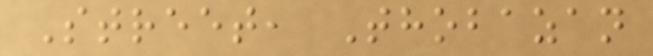Street, Thobazan
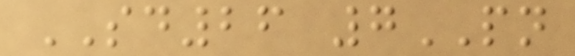SD26 7PN
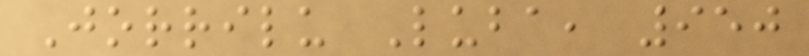Jorrilu Luba, 950
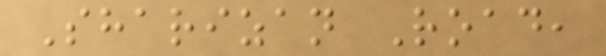Sharizan Road,
